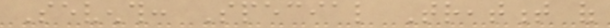Seventh: Special Treatment of
